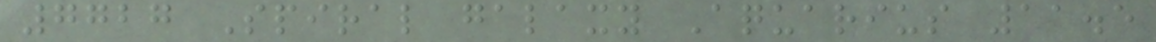7727 Spiral galaxy Aquarius 11.5
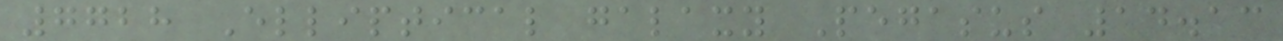7728 Elliptical galaxy Pegasus 14.13
